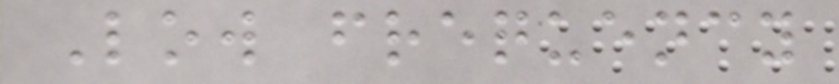Low frequency
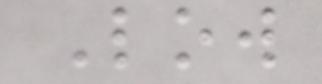Low
